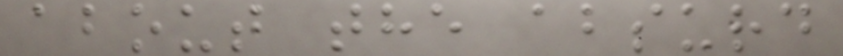about the absurd
